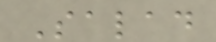Salad
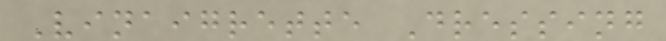Vinaigrette Dressing
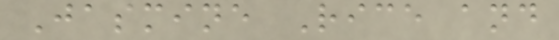Jasmine Rice and
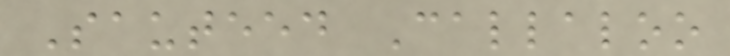Sauteed Callaloo
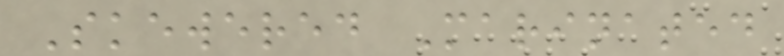Skewered Marinated
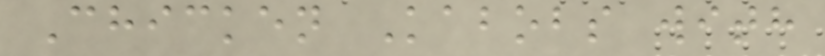Chicken Kabobs with
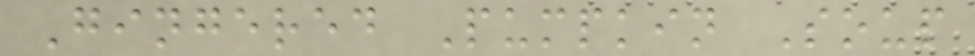Gingered Pumpkin Soup
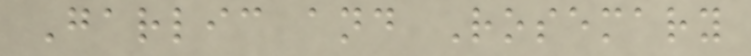Garlic and Rosemary
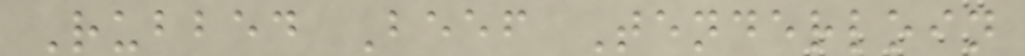Rubbed Beef Tenderloin
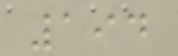194
